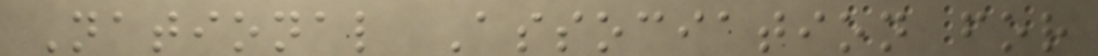National Association for
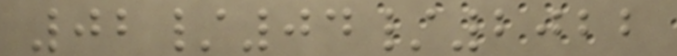02/04/2022
